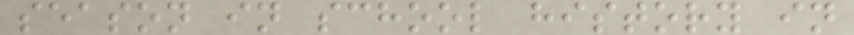season in school history in
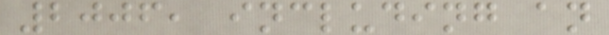2006, including an
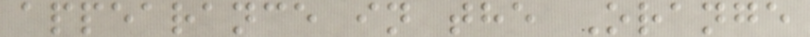appearance in the Orange
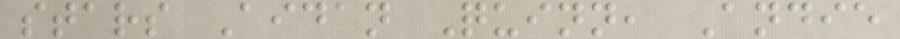stars Aidan Quinn, Andie
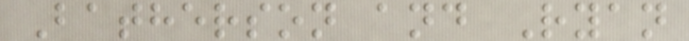Batherson and Ryan
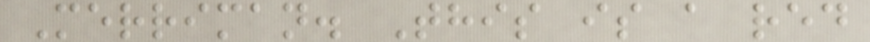Merriman. This is a red
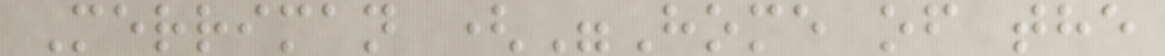Merriman ("Home of the
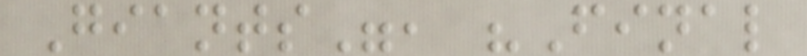Giants", "Final
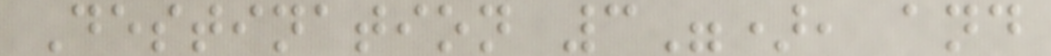Destination 3"), and
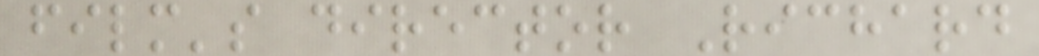film's director Richard
